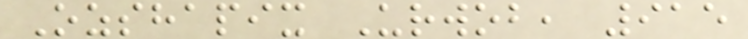Ozshapix Urwob, 915
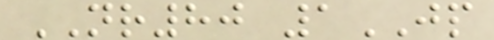NR80 1JP
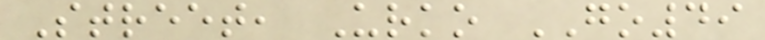Street, Urko GO49
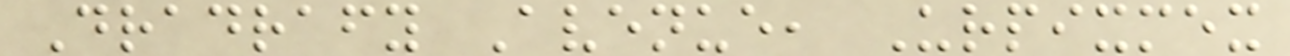Dradrafy Avenue, Urpixmex
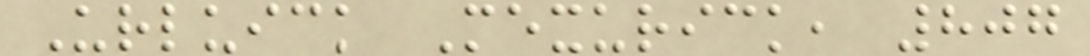Urluick Mexurick, 807
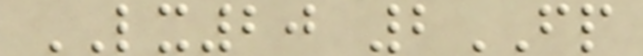LX20 2FP
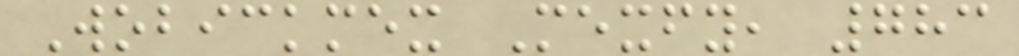Wobickmex Mexfy, 783
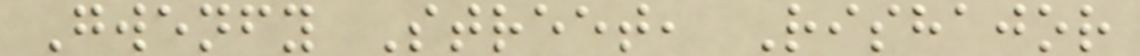Gwenfy Street, Rishajor
